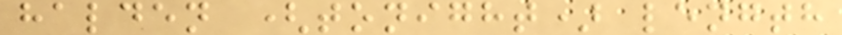halden (tonight) length
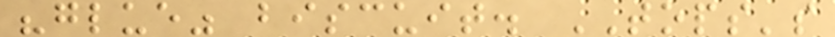"glue" biscuit. TOPS's
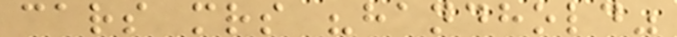cars mrs "handhold"
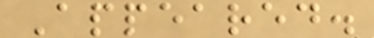Appeared.
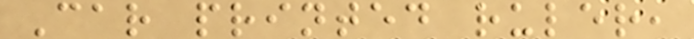Car printed ruler,
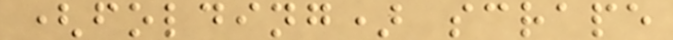(folding) scrape
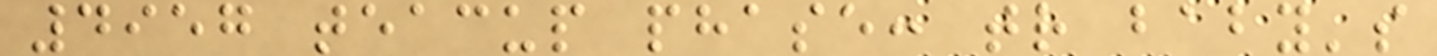4957 teacup phase: tr baby's
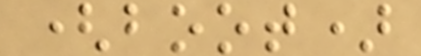(boot)
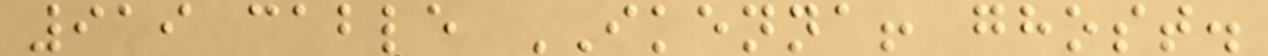919 cable IKENNA! ghost.
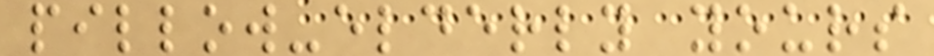pillow-elderly yours
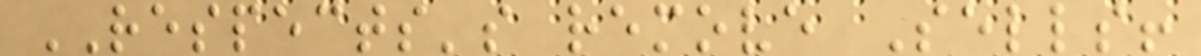RESPECTS's remove Sells!
